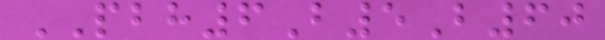PBH6B5B60
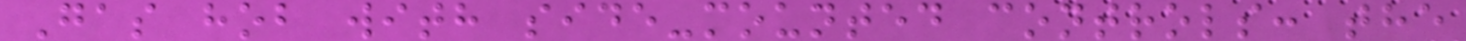Gas hob with side-mounted controls: the
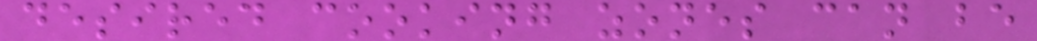desired cooking zones can be
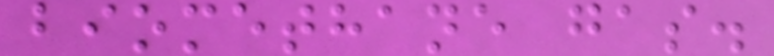biomethane gas.
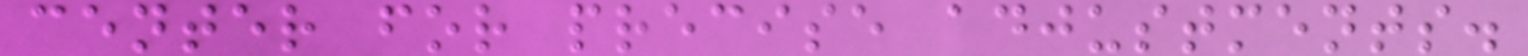center for precise adjustments.
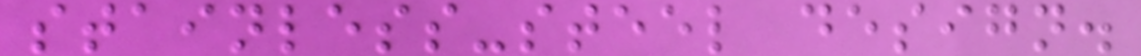stainless-steel design.
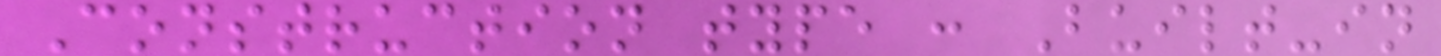Construction type : Built-in
